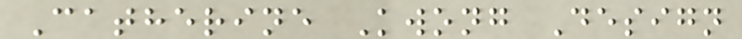Catherine Kwong Design
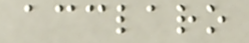acclaro
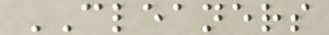CLEANERS
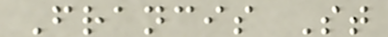Francis St
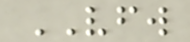VFW
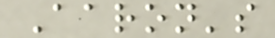Aaron's
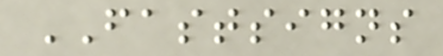FASTSIGNS
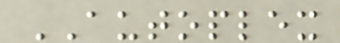AUTOPLEX
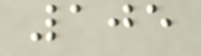105
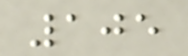105
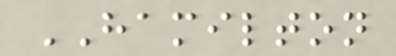HAMILTON
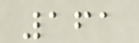161
